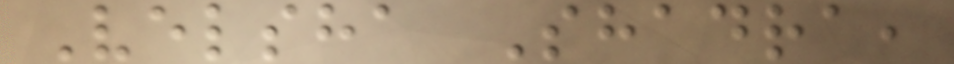Velsha Shadra,
